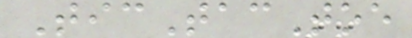TicTacToe
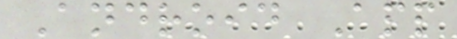Android App
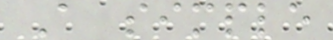A simple
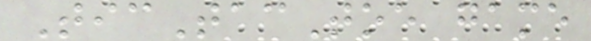TicTacToe game
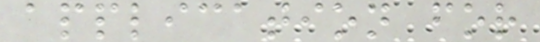application for
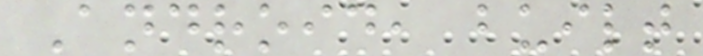Android, built
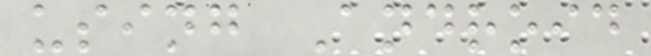using Android
